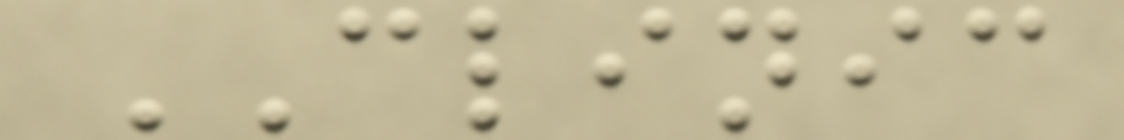CLINIC
